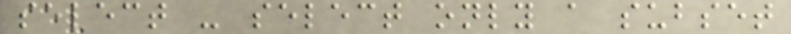select - select only a subset
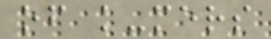of k-mers
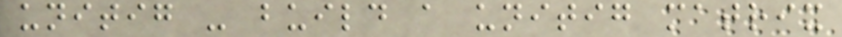unitig - build a unitig matrix
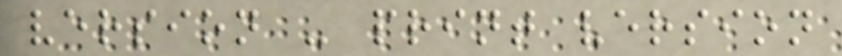version - print version
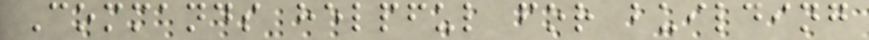Commands helpful for building
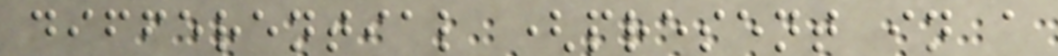differential (present in a
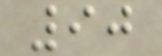90
